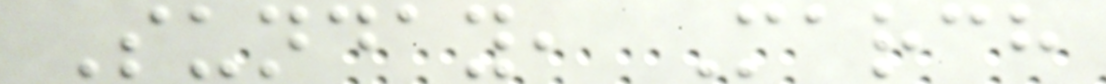Sunday, March
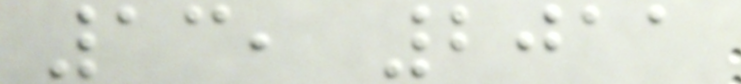13, 2011
